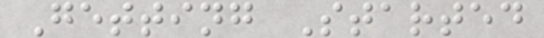Getting Started
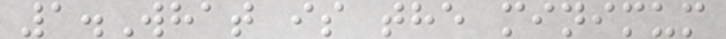1.What is the minimum
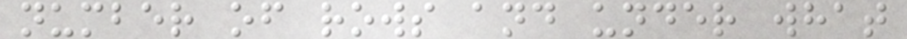number of rows and under what
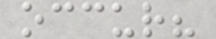occur?
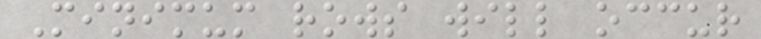Minimum rows will occur
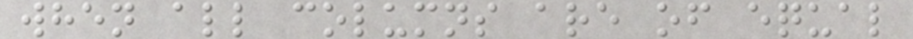when all columns are of equal
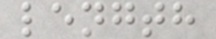length
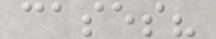cases?
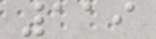119
